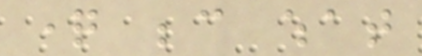question because what
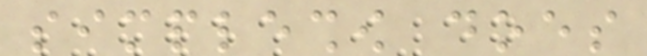simpleshow does
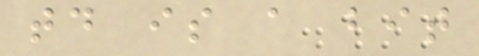today is a bit
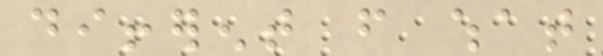different from what
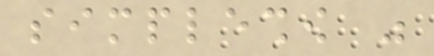simpleshow was
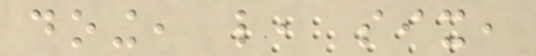doing, like, six,
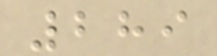289
